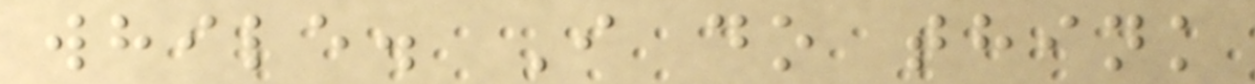while. I do think
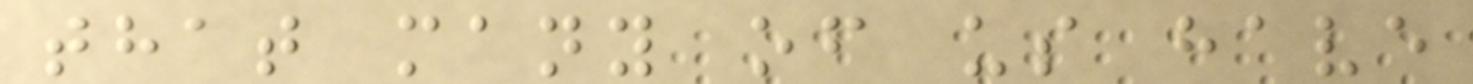that many of us have
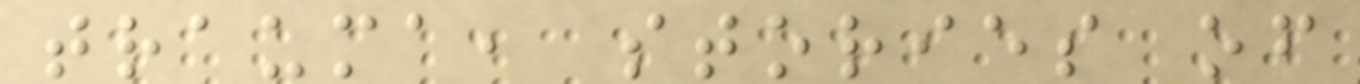trauma, stories of
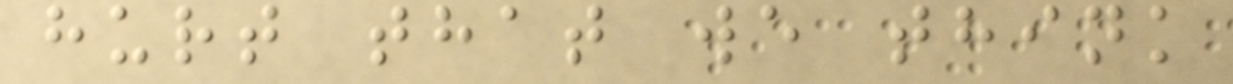hurt that we think
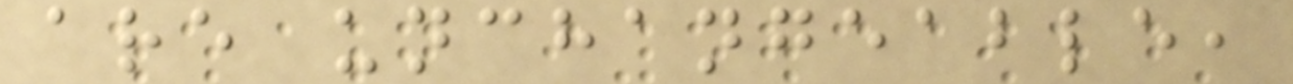are unchangeable,
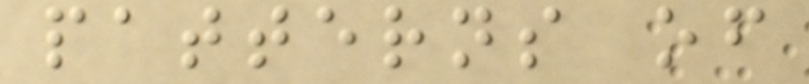patterns of
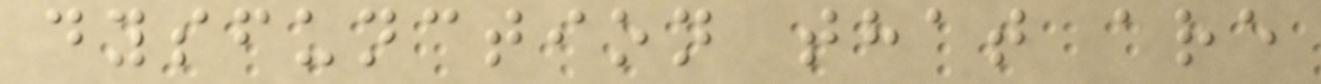dysfunction that are
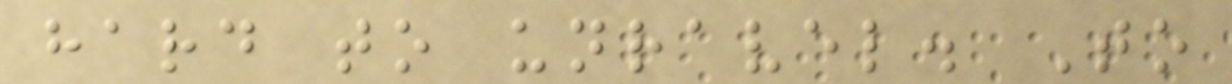hard to unravel. To
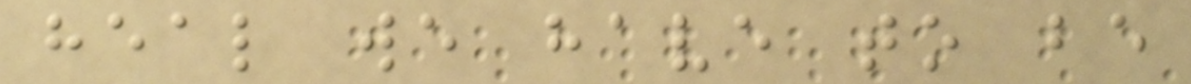heal we have to be
